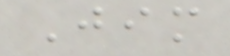Jim
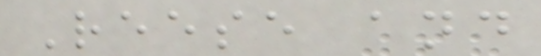Reese and
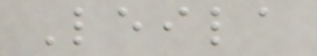Leila
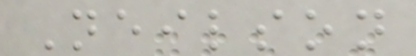Neilson
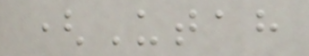(Utah
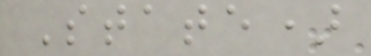State)
